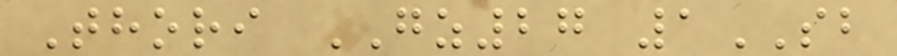Thori GZ27 1SB
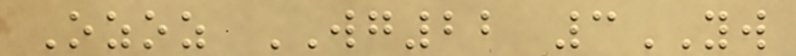Ozoz WG22 3YW
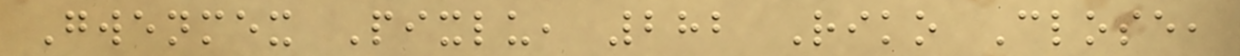Gwenmex Pixlu, 282 Riko Close,
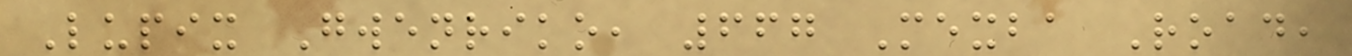Lupix Gwenriko, 667 Mexba Road,
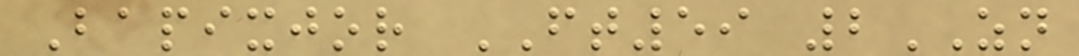Bapixjor FT59 2ZN
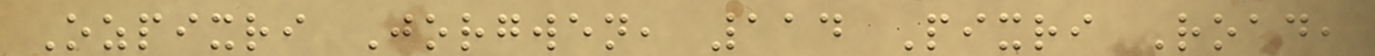Ozpixri Jorgwen, 114 Pixri Road,
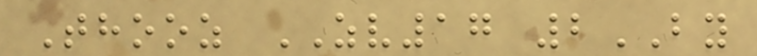Thooz ZV17 2BY
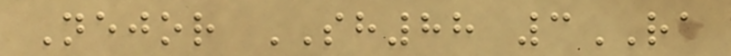Nejor SH88 3RA
